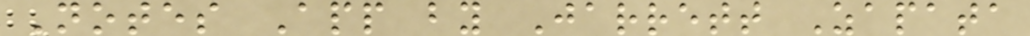Notes App by Jarrett Zapata
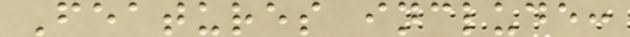Features include:
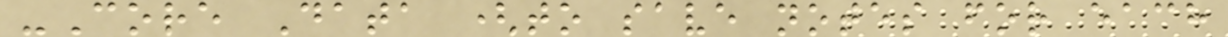-Core Data (to save notes for each
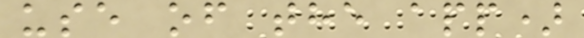use of the app)
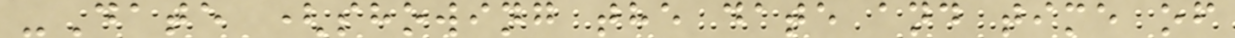-Date (showing the date and time of
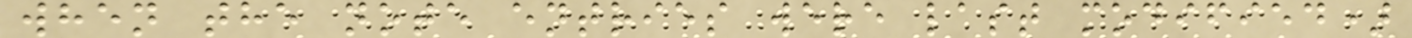when the note entries were last modified)
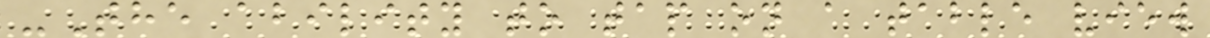-The ability to tap on a table view
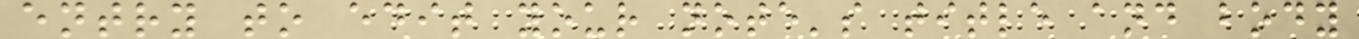entry to edit your note's title and body
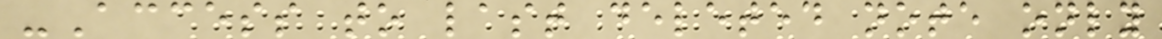-Access to last deleted note only
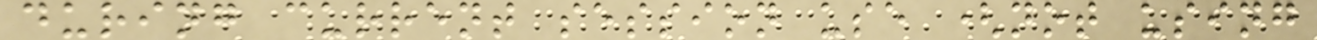during current session use (not using
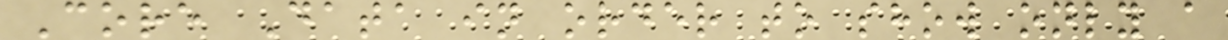Core Data in order to show only a
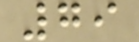79
